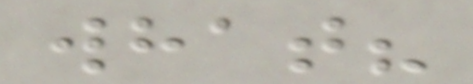what?
